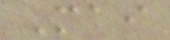Mai
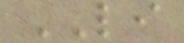LI
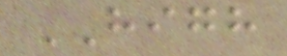HIGH
